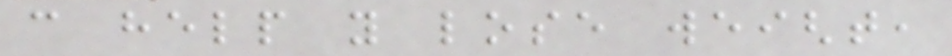can help you lose weight,
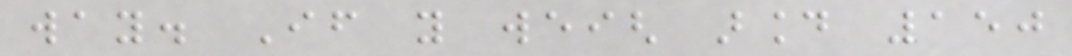way. If you weigh around 150
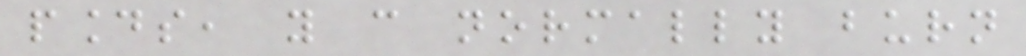pounds, you can normally burn
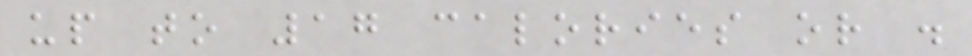up to 17 calories or .
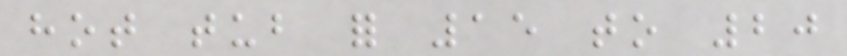hot tub for 15 to 20
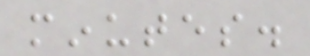minutes.
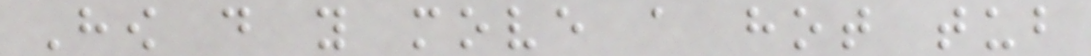How do you move a hot tub
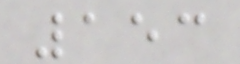153
